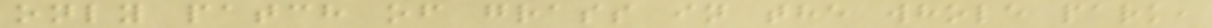only patch of grass in the whole park,
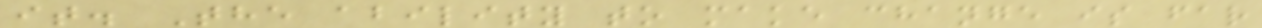it. The ability to make change is far
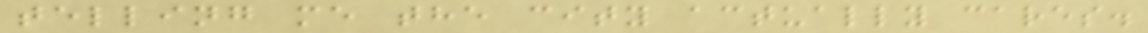telling me the city actually cares.
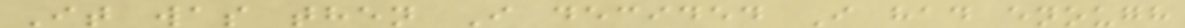It was then I decided I had enough
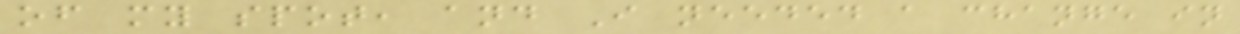of my spot, and I needed a change in
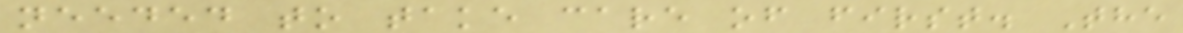needed to take care of first. The
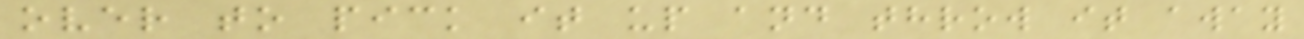over to pick it up and throw it away
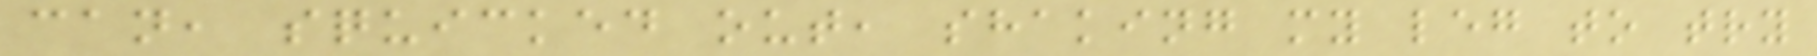can, squicked out, shaking my leg to try
